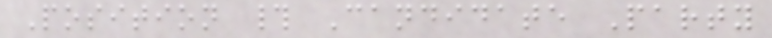Position # Candidate Party
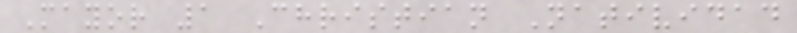Mayor 1 Christian Natividad
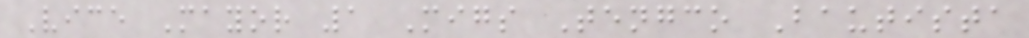Vice Mayor 1 Migs Tengco Bautista
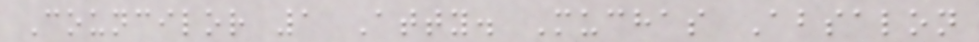Councilor 1 Atty. Muchas Absalon
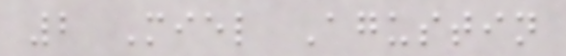2 Miel Agustin
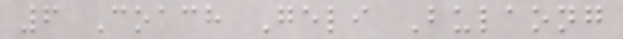6 Coach Geli Bulaong
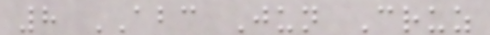8 ABC Jun Cruz
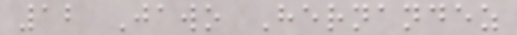12 Jawo Hernandez
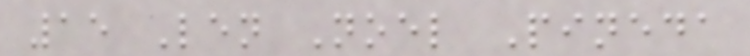15 Len Noel Pineda
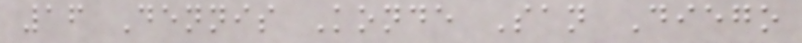16 Dennis Konde San Diego
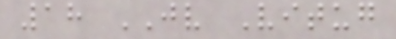18 JV Vitug
